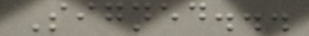Signed...
